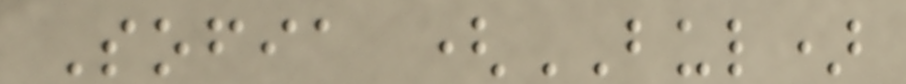Sofia (BUL)
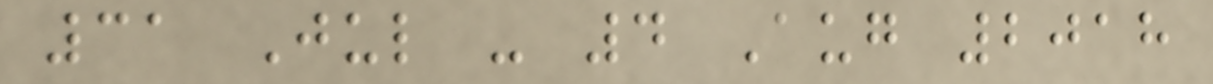31 Jul - 4 Aug 2018
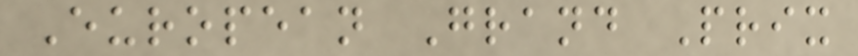European Grand Prix
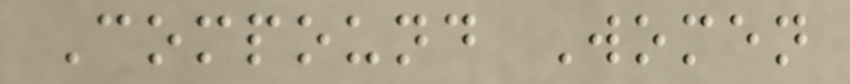Compound Women
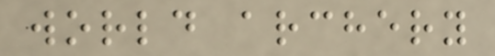world archery
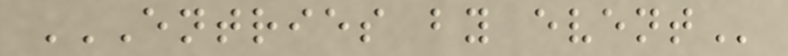ENTRIES BY EVENT
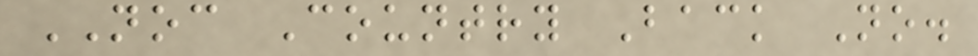NOC Country Back No.
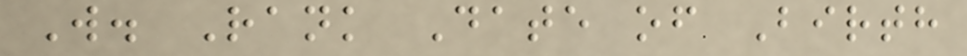W. Rank Date of Birth
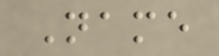Name
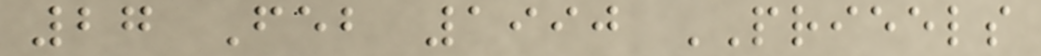27 Feb 1990 PRIEELS
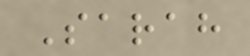Sarah
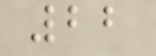22
